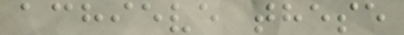achieve these
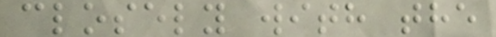closely with the
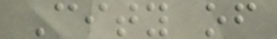City of
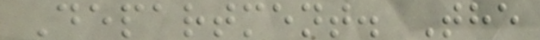Department. The
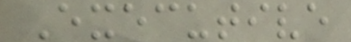Executive
